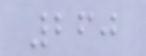260
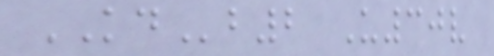KDb2 U30v
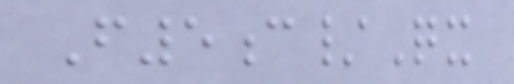F5c/Qx
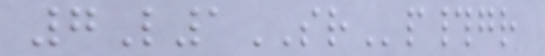7L1SRp#gr
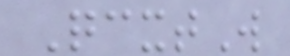QcxtW
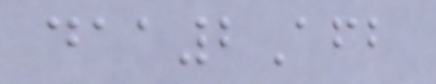daa2Afb
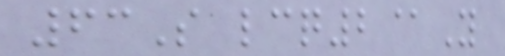63S lcq2@Y
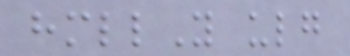hmllY ulg
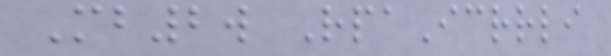Mb2w RpaIcrrli
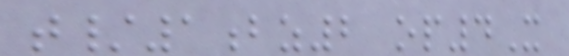t/1bz2 op4X
